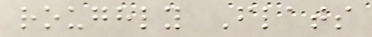roughly Flats
